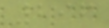296
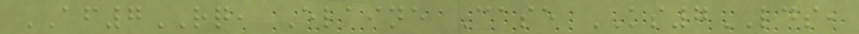AF7RQ, Elaine Case KS7LDS,
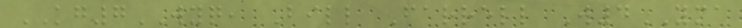KG7WYQ, Bill Farrell W4YMA
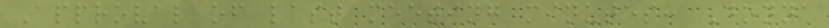Approval of last meeting minutes: Donna
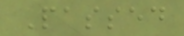Passed
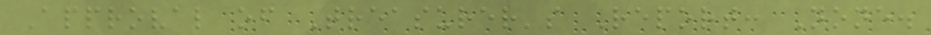Approval of Treasurer's Report: None.
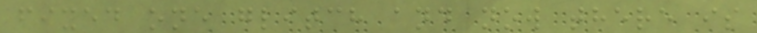fixed one glitch and now there is
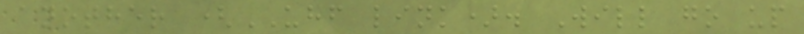another (UHF link). Will go up
